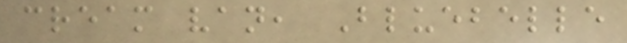cream van, Bluebelle
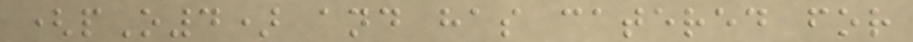(pO4) and has catered for
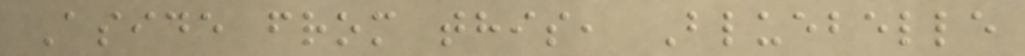Aside from this, Bluebelle
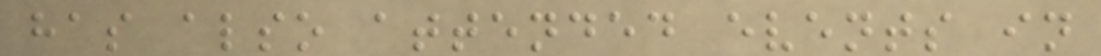has also attended events in
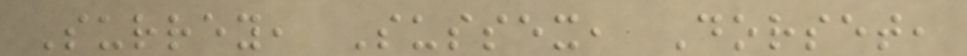Surrey, Sussex, Dorset,
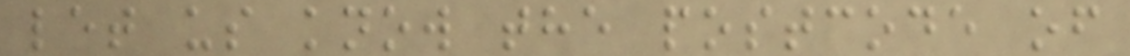let us know the postcode of
